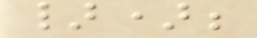});
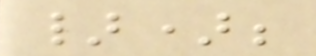});
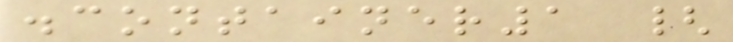.container1 {
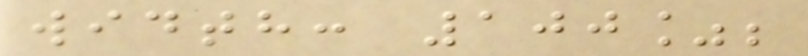width: 100%;
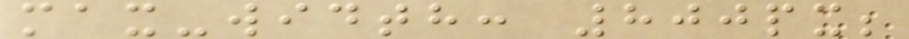max-width: 800px;
